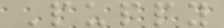Puppy
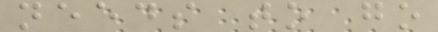needs to go
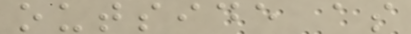outside as
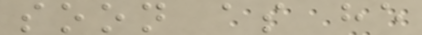soon as he
